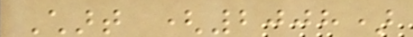Chart (2008)
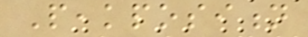Peakposition
